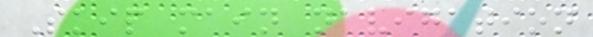Skip main navigation
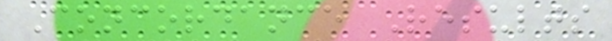Concordance Results
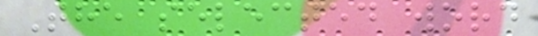The selected word
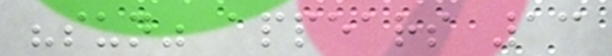"sun" appears 13
